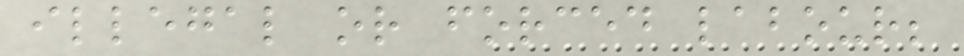illegal or forced labour;
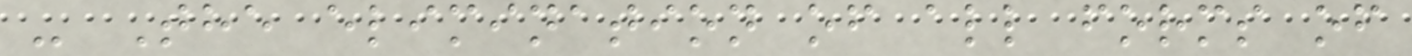- The elimination of all forms of
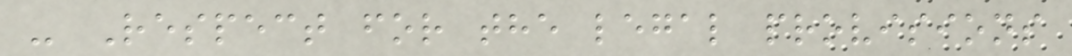- Respect for the legal provisions
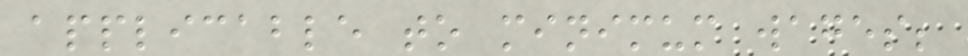applicable to minimum wages;
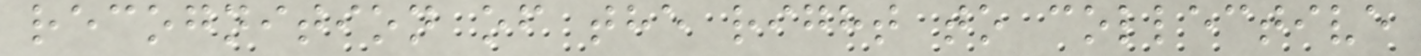recognition of the right to collective
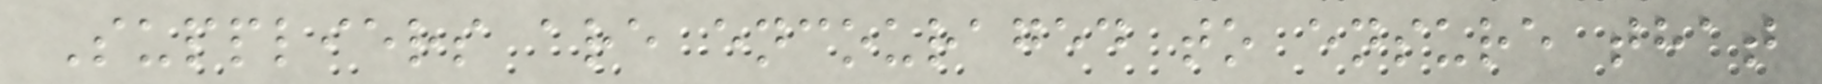Suppliers are encouraged to ensure that
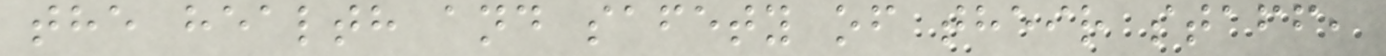the health and safety of their staff,
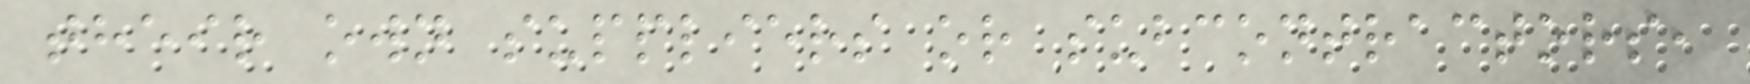their own suppliers or subcontractors,
